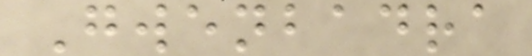Gwenbadra
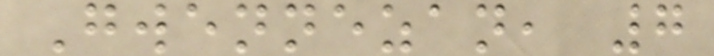Gwennezan, 7
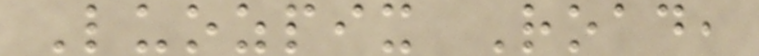Luozpix Road,
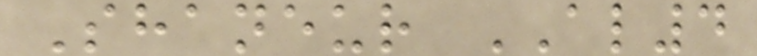Shaneur AL4
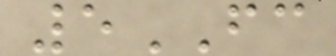5FC
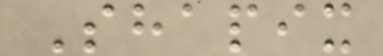Shapix
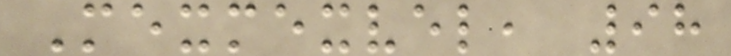Mexmexvel, 98
